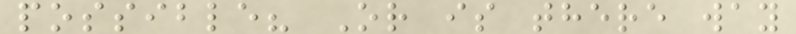possible? Or is there way
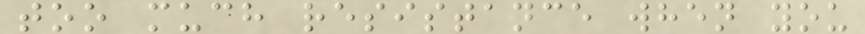too much resistance when you
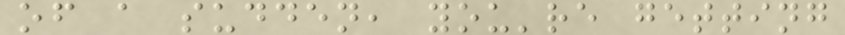of a sudden, you're getting
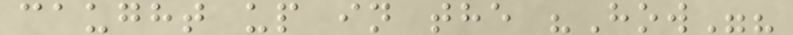caught up in the "How"?
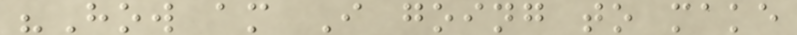"How am I going to make
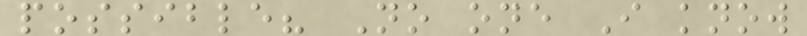possible? No one I know
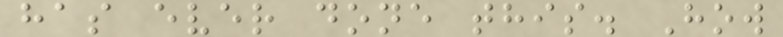has ever done this. How
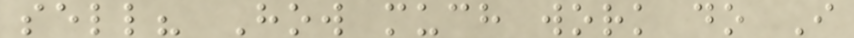sell? How much work do I
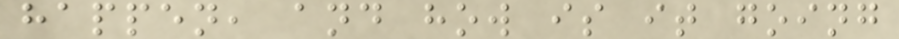happen, and how is it going
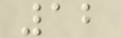12
